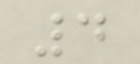4
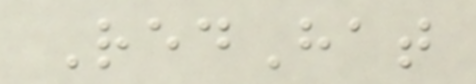RedHat
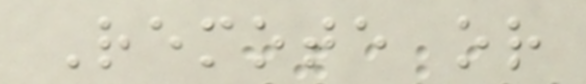Remote or
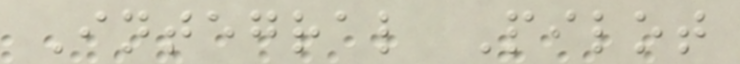Integral Pilot
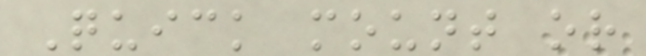Quick mount or
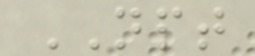NPT
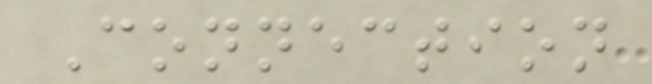Connection
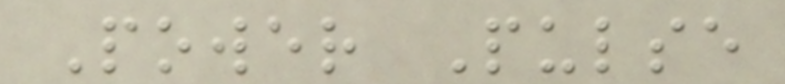Power Pulse
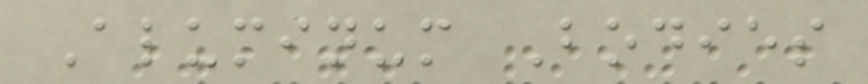Aluminum Bodies
